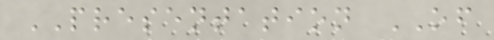PRESENTATION OF
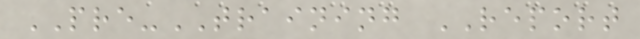PRE-TRAINING REPORT
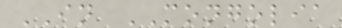IN MONGOLIA
